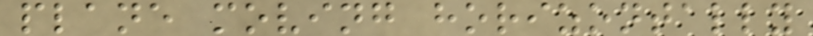plane moving horizontally
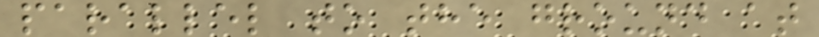parallel to the ground at
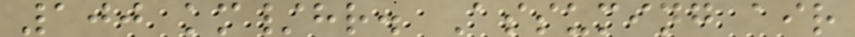100 km/hr. Assuming air
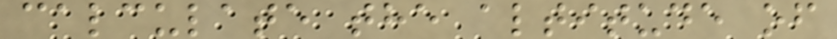calculate the altitude of
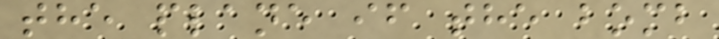the plane if the bomb
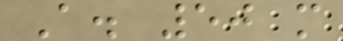A. 50 m
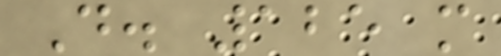D. 125 m
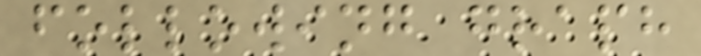following graph
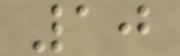10
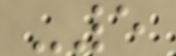-5
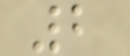2
